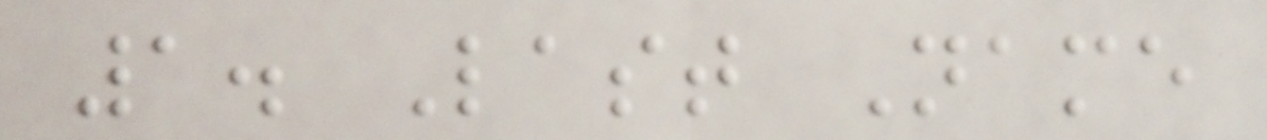1. Last Name
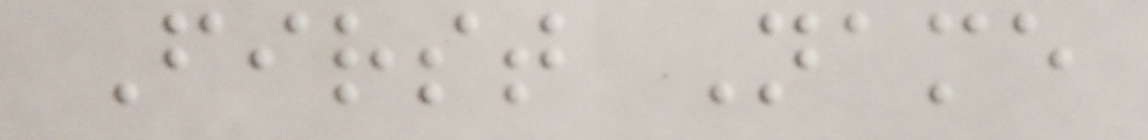First Name
